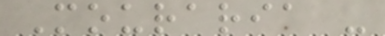Mouraria -
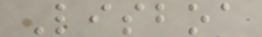Lisboa
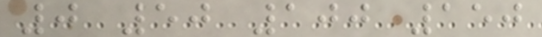0 50 100 150
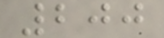200
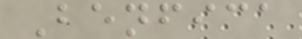Benfica
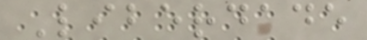Liberdade
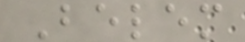Belem
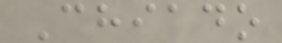Chiado
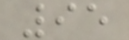95
